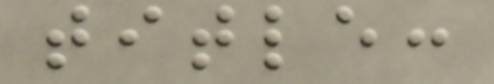title:
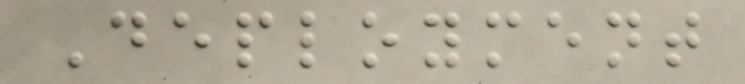Deployment
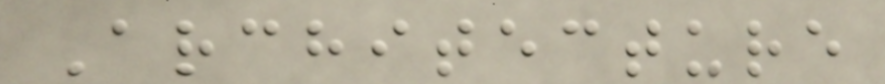Architecture
